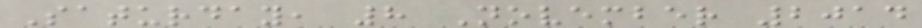Saturday, 8 November 2014
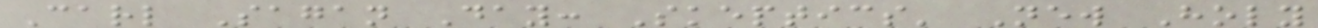Carl Sagan Day: Skeptics' New Holy
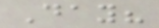Day?
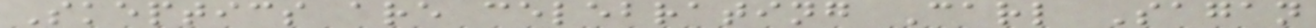Skeptics are celebrating Carl Sagan
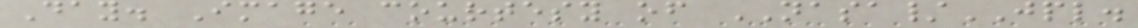Day. Image courtesy of NASA/JPL.
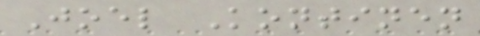Joel Kontinen
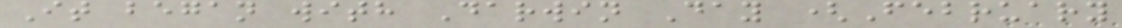It began with Darwin Day (February
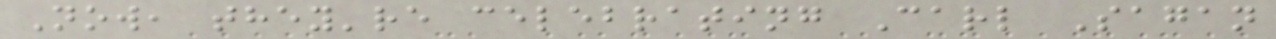Now, they're celebrating Carl Sagan
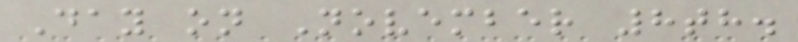Day on November 8th.
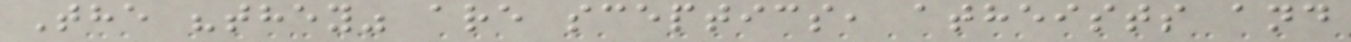The "they" are sceptics, atheists and
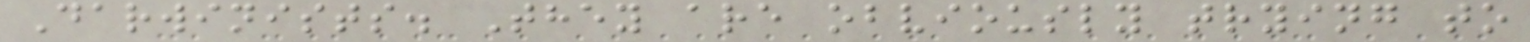Darwinists. They are obviously trying to
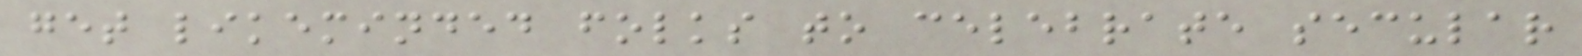get likeminded folks to celebrate secular
